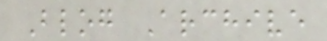Blog Archive
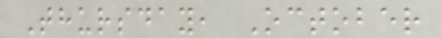Thursday, October
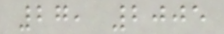27, 2005
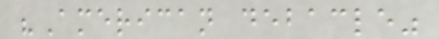"American debacle"
